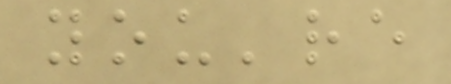you're
